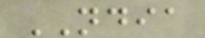NDIA
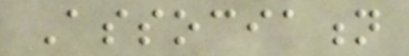Association
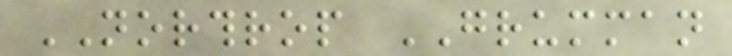NORTHROP GRUMMAN
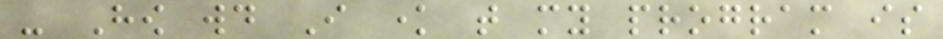- How would I know that my program is
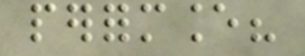performance?
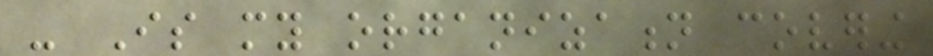- Is my organization covering
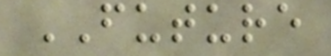FUTURE
